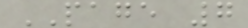PAGE 7
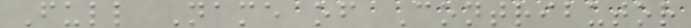Full Name of Contributor
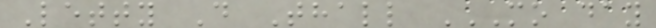Letty D Thall MO DAY
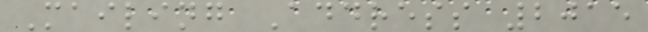Mailing Address 2015
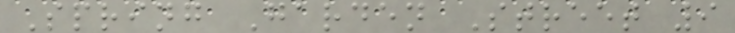Spring Garden Street 9
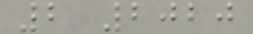2 2020
